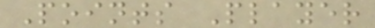Points Player
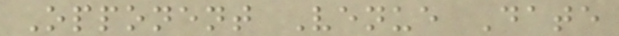Opponent Venue Date
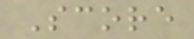Score
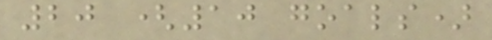20 (10 goals)
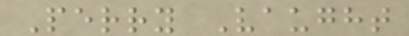Perry Vaught
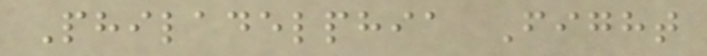Philadelphia Fight
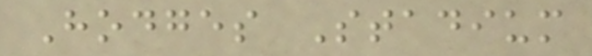Hodges Stadium
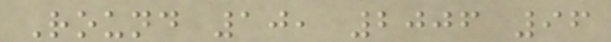Round 10, 2006 96
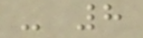- 8
